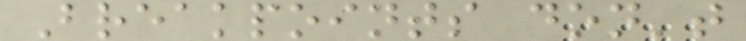Breakpoints don't
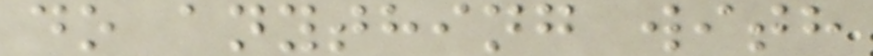do anything with
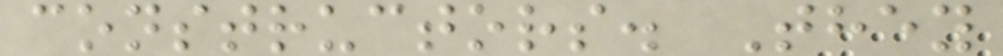constructors. They
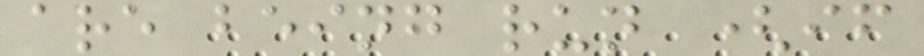are being run (if
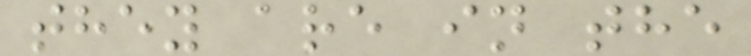they are in the
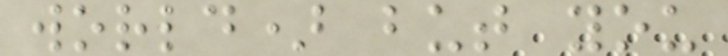world) but you
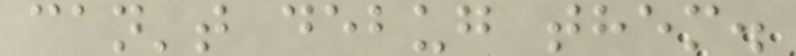can't debug them.
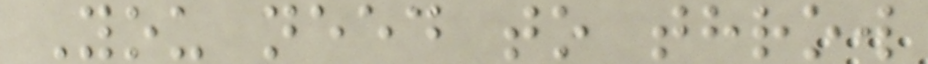You need to throw
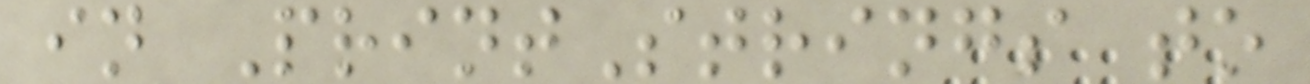in PrintStrings to
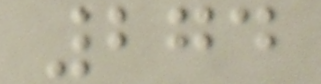274
